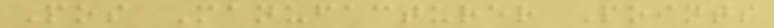Pos Manufacturer Points
